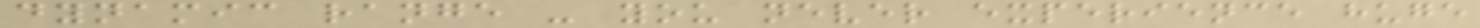dynamic range - you never experience huge
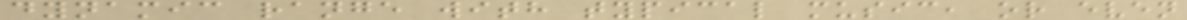dynamic range with typical music, or even
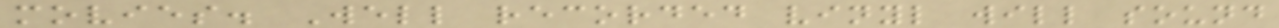movies. Well recorded vinyl will sound
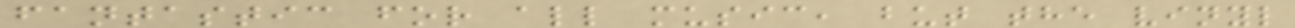fantastic for all music, but the vinyl
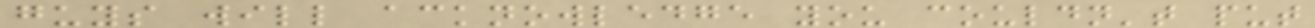guys will acknowledge you couldn't put
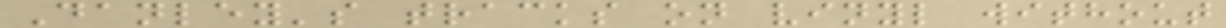Danley's tracks on vinyl without
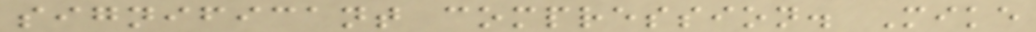significant compression. Mike
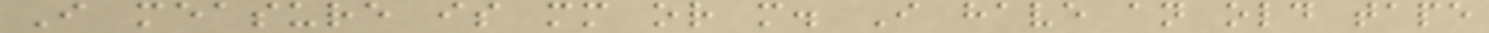I measure is mm or m. I have an old tape
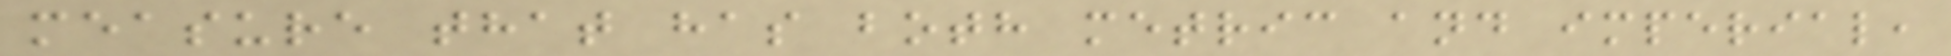measure that has both metric and imperial,
